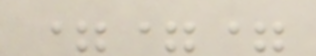===
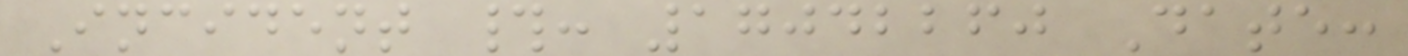Incident #: 17042260 Date:
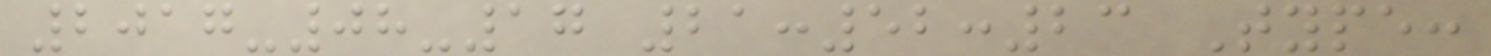2017-08-17 21:52:23 Type:
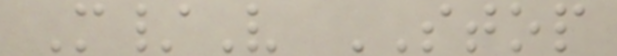M/V STOP
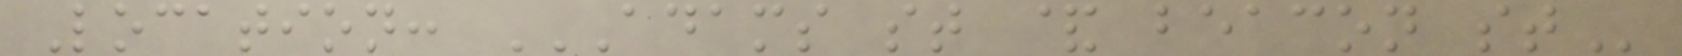Location: ADAMS ST & BEACON ST
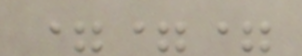===
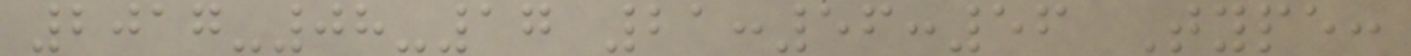2017-08-17 21:56:56 Type:
